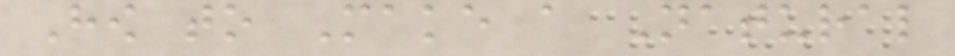How to Make a Natural
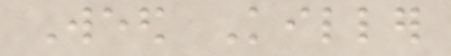Weed Killer
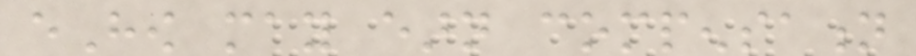eHow may earn compensation
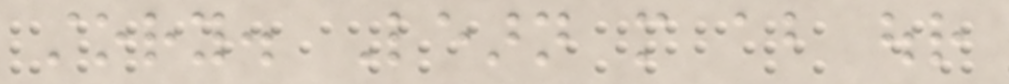story. Learn more about our
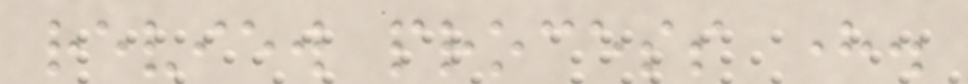review process here.
